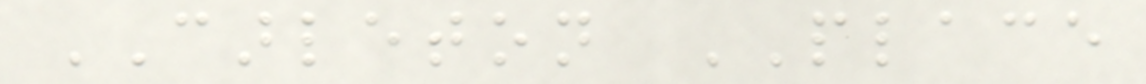CARLETON PLACE
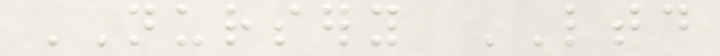NURSERY LTD
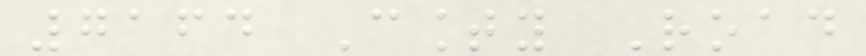7164 County Road
